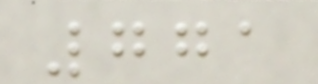771
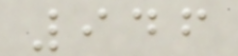946
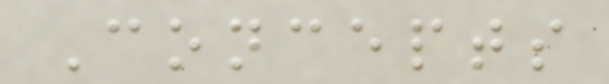Concepts
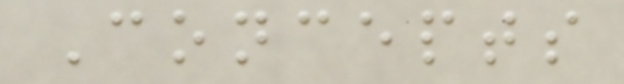Concepts
